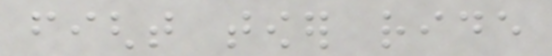fight tower ride
